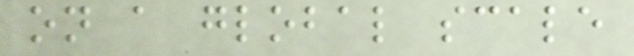on a global scale
